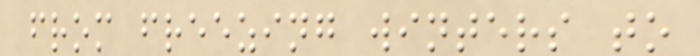from freezing winters to
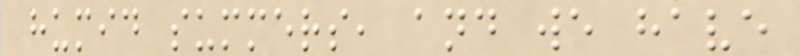humid summers, and we have
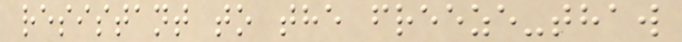resistant to the freeze-thaw
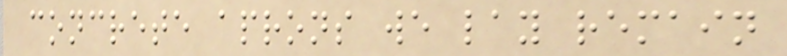concrete aprons we lay remain
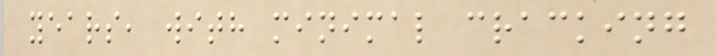years, with minimal cracking
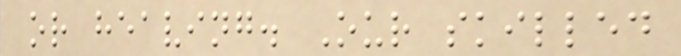or heaving. Our skilled
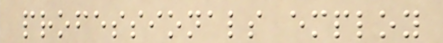professionals employ
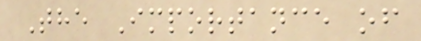The Importance of
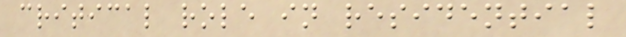critical role in residential
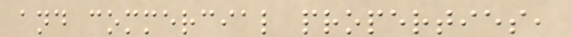and commercial properties,
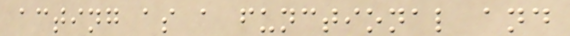acting as a functional and
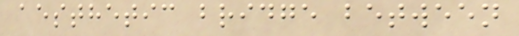aesthetic bridge between
